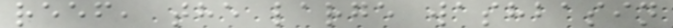reef, the large washbasin
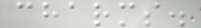charms.
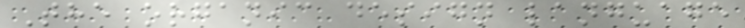The organic design language
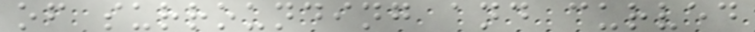of surrounding and curved
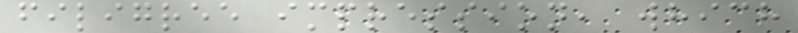filigree impression, which
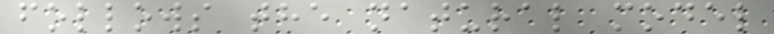follows the natural model
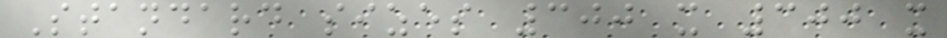Standard sizes 300 x 300 x
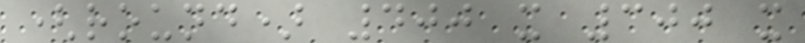(round) 400 x 300 x
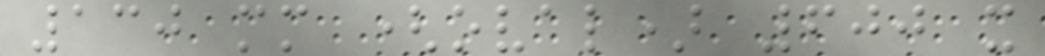130 mm (oval) 600 x
